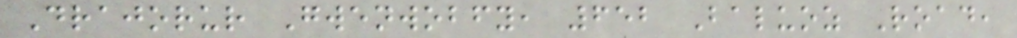Drajorur Gwenwobfy, 652 Baluoz Road,
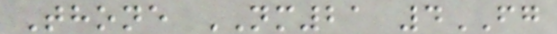Thone NM21 4FG
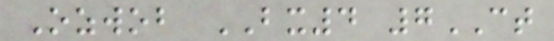Ozwob BX4 7CT
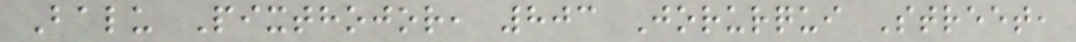Balu Pixthojor, 803 Jorurqui Street,
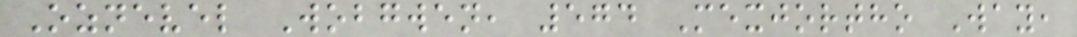Oznevel Wobgwen, 574 Mexjortho Way,
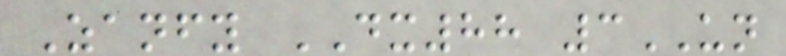Zanfy DX88 3UN
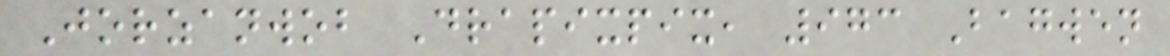Jorzanwob Drapixpix, 973 Bagwen
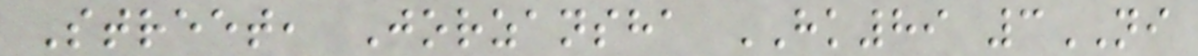Street, Jorzansha HK89 3NI
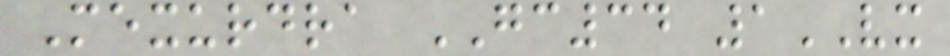Mexurdra GC34 1VX
